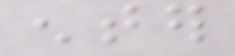enter
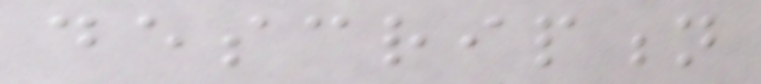description
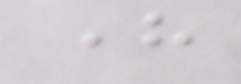here
